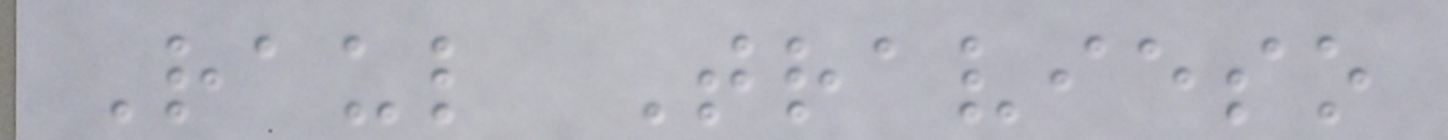Raul Travieso
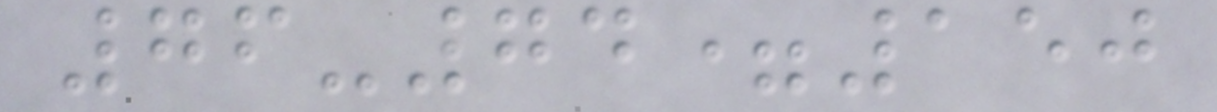76-74=150
